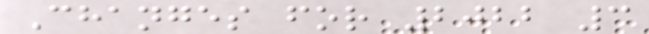Changes for 2022 3
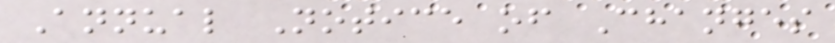Annual Notice of Changes
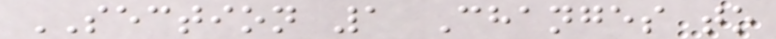SECTION 1 Changes to
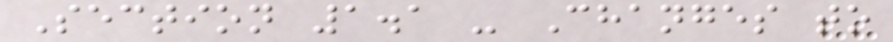Section 1.1 - Changes to
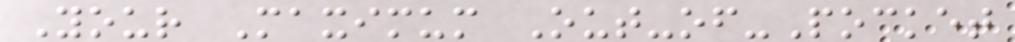Your Maximum Out-of-Pocket
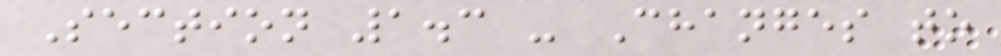Section 1.3 - Changes to
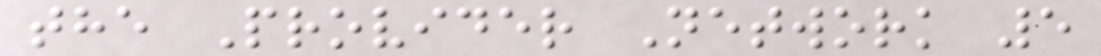the Provider Network 5
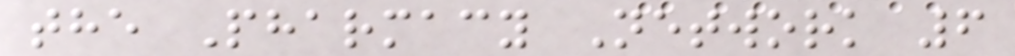the Pharmacy Network 6
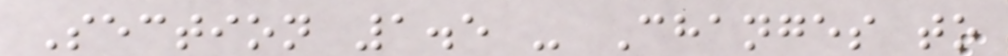Section 1.5 - Changes to
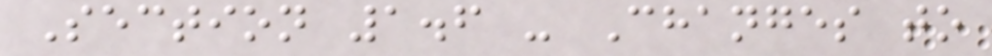Section 1.6 - Changes to
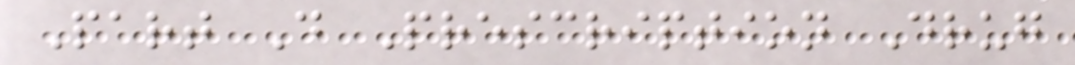Part D Prescription Drug
